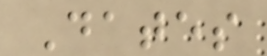Dates
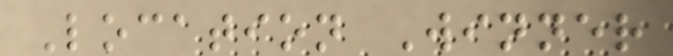Location Winner
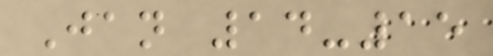Jan 14-15
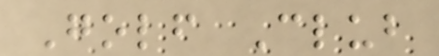Golf Club
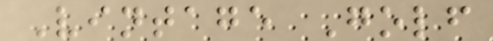Vintage Golf
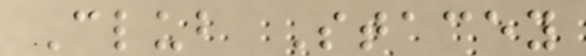Club Stacey
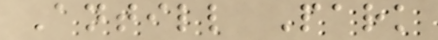Antill Park
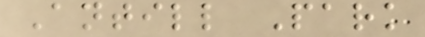Antill Park
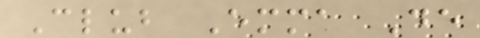Club Emma De
